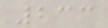233
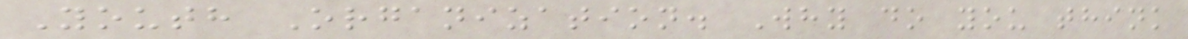Youth Organization. Why do you think
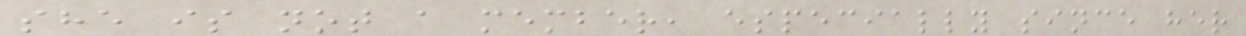she is not a member, especially since her
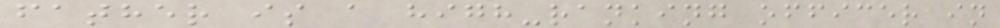father is a high-ranking officer in
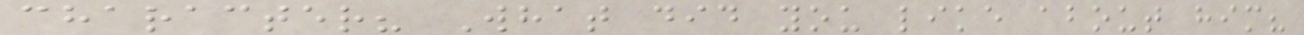character? What did you like about him?
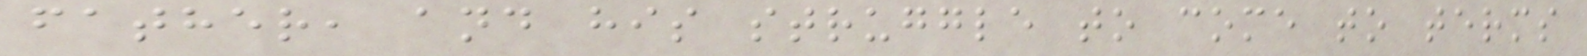father, and his struggle to come to terms
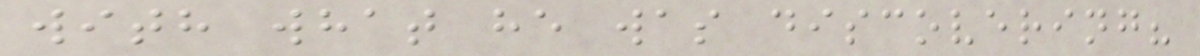with what he was discovering?
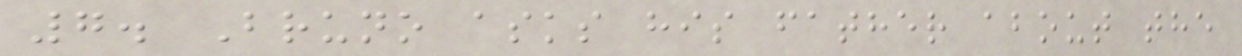7. Bruno asks his father about the
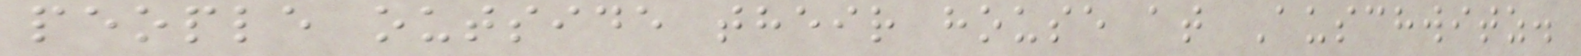people outside their house at Auschwitz.
